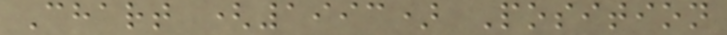Chart (1993) Position
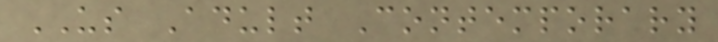US Adult Contemporary
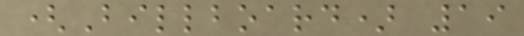(Billboard) 19
